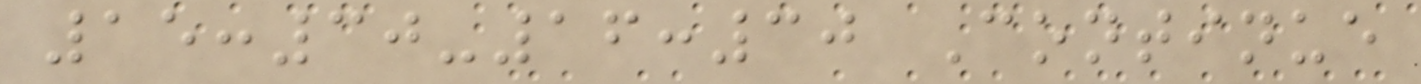15:30-16:30 Continue
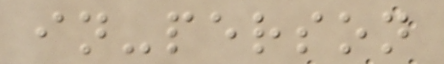in-person
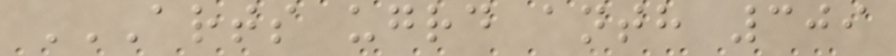ARTS UGRD ANTH 309
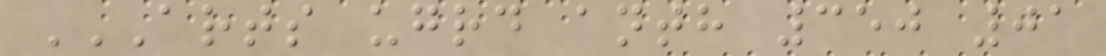ARTS UGRD ANTH 350 01
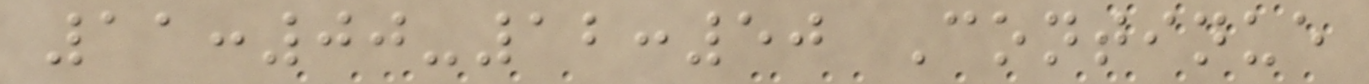11:00-12:50 Continue
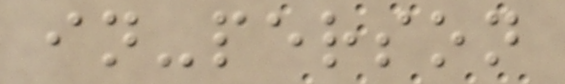in-person
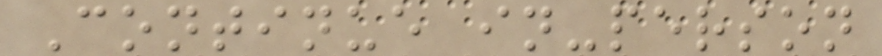Continue in-person
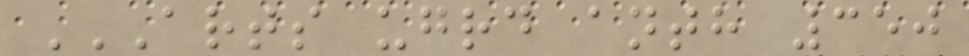ARTS UGRD ANTH 350
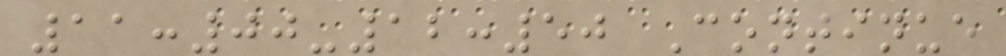11:00-12:50 Continue
